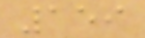159
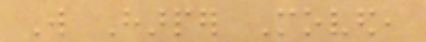Will Harper Moved,
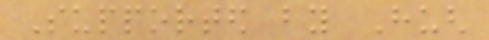Supported by Hugh
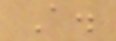A.
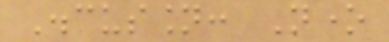Discussion: None
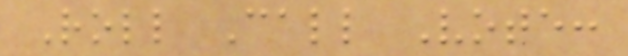Roll Call Vote:
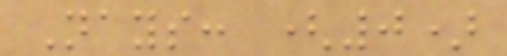Nays: (0)
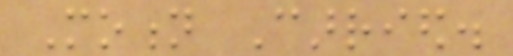Motion Carried.
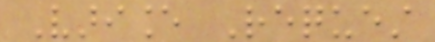Variance Request
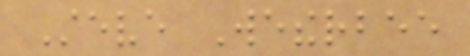Steve Wetherbee
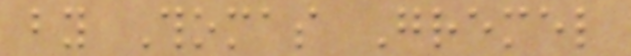by Thomas Gremel
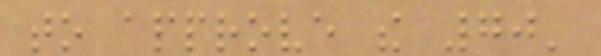to approve the 70'
